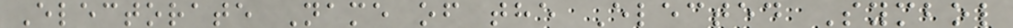Electorate Name of the Elected Symbol
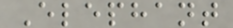Elephant
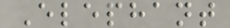Elephant
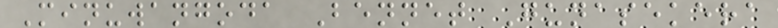Minuwangoda Bennet Gunasekera
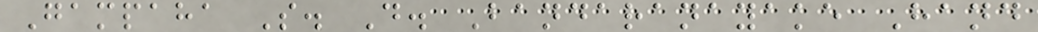Gampaha S. D. Bandaranayake Hand
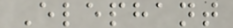Elephant
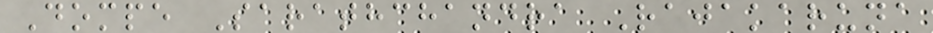Dompe Sarathchandra Rajakaruna
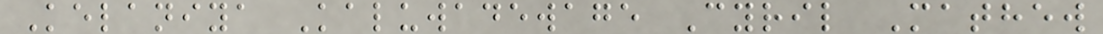Kelaniya Kaluwadewage Cyril Mathew
